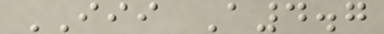III A4.7
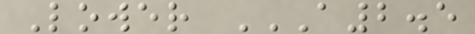Lower A2.5
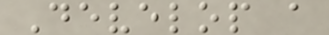Develop a
